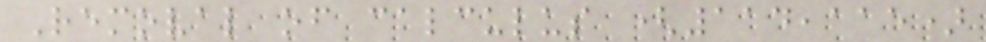Removal of calculus (114,115)
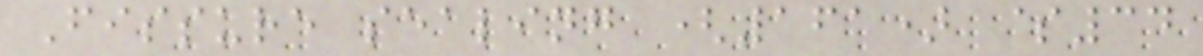Fissure sealing (161) $34
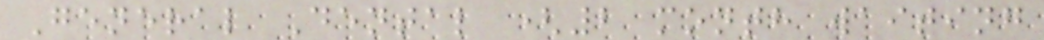General Dental (2 month waiting
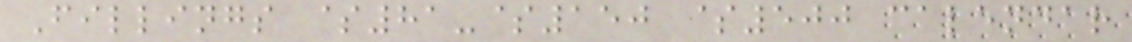Fillings $81-$150 $500 calendar
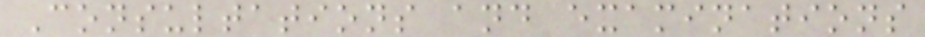Consultations and examinations
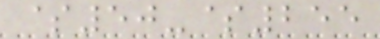$50-$255
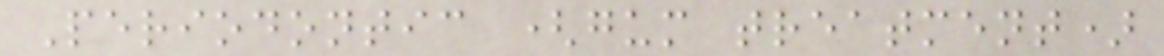Periodontic (gum treatment)
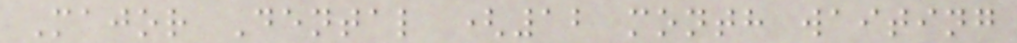Major Dental (12 month waiting
